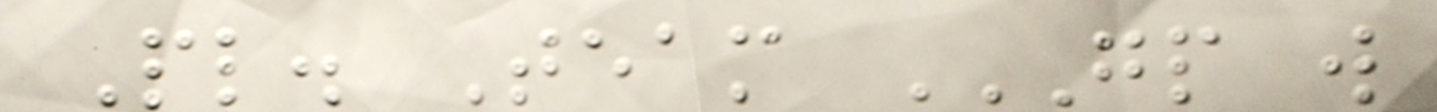Pl. Team GP W
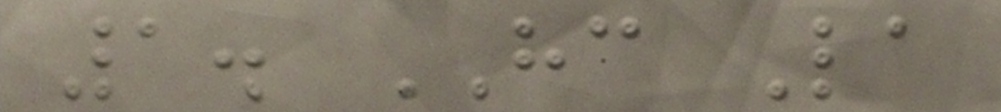1. HC La
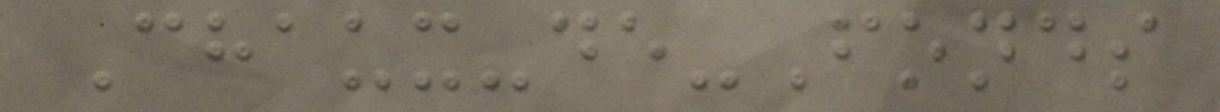Chaux-de-Fonds
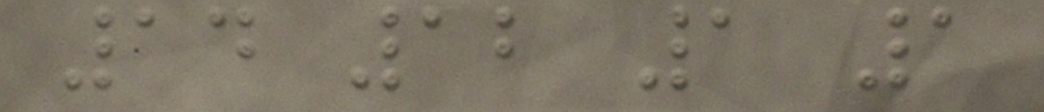14 12 1 1
